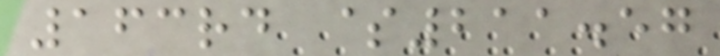163rd $211.57
